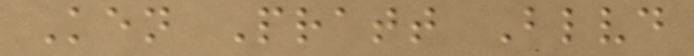Ken Pratt Blvd
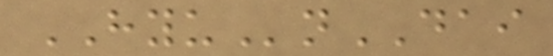HYUnDAI
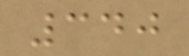340
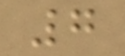7
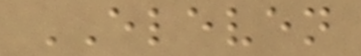ELEVEN
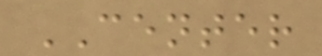CENTER
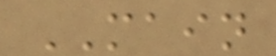MAIN
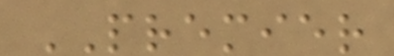PREMIER
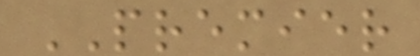PREMIER
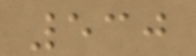530
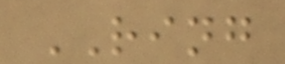RING
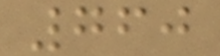760
